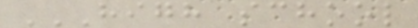HIGH SCHOOL
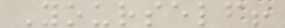Yourself!
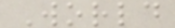World
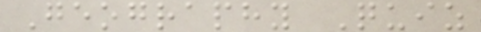Geography Quiz
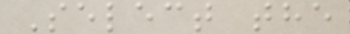Select the
